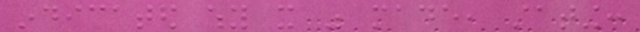indicated why it was made, stating:
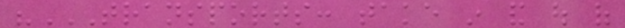"TRANSPORTS: TAKE IN AND OUT OF
